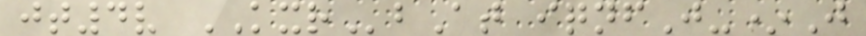jt4v KXRbAt iqnfJ-*J
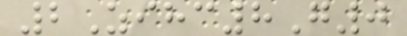2Zihc8G0
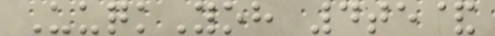UuqkYoh 4te&
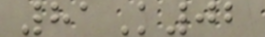81K02
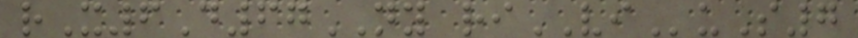rX6D67NY riVIuS7
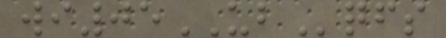wi05UBqfs
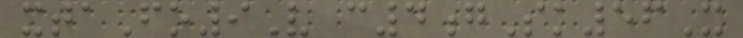xtaFo9V c4gSk56X
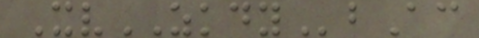XvZKDYbAc
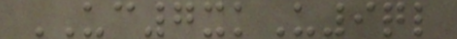UC7xkU9ql
